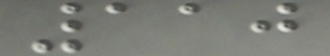110
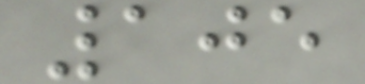105
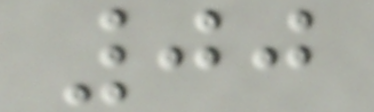00
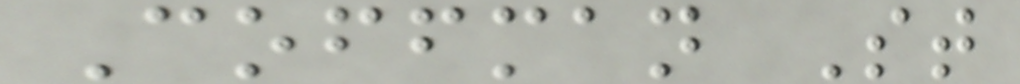Coffman St
